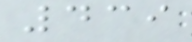439
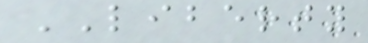LIBERTY
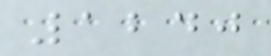1240
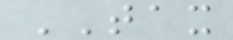TAX
